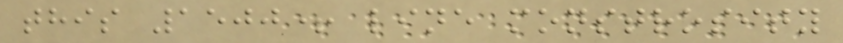this 1500+ line monstrosity
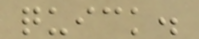quick.
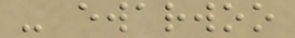- ewarwoo
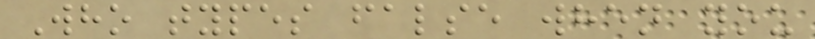Who types false when you
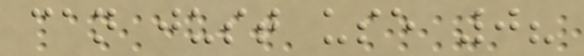can just use 0?
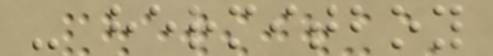- hermitboy
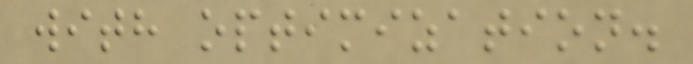with optimization.
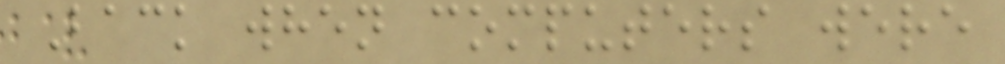Back when computers were
